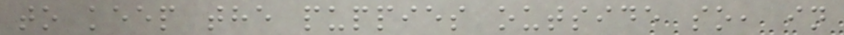to keep the puppies outside so, in
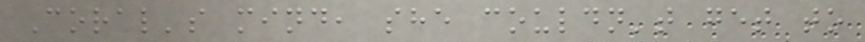Coral's mind, she couldn't get to
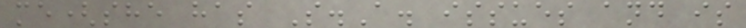me(she has S.A. issues and is
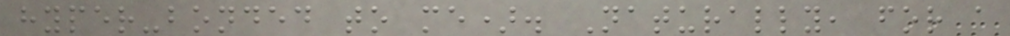hyper-bonded to me). Naturally, for a
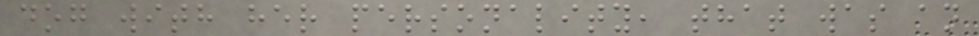dog with her personality, that was an
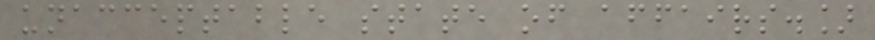unacceptable state of affairs.]
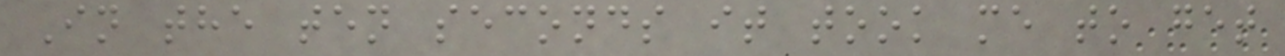In the ten seconds it took me to get
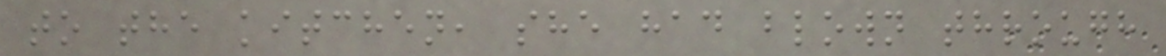to the kitchen, she had blown through
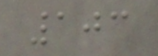103
